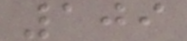109
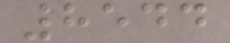8544
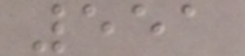551
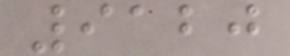9120
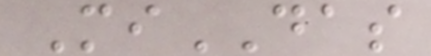MiDAS
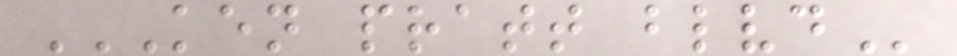KEN PRATT BLVD
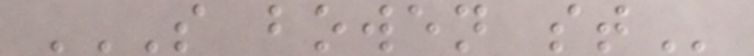S BOWEN ST
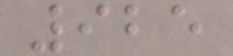925
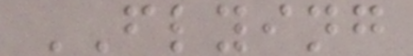FLYING
